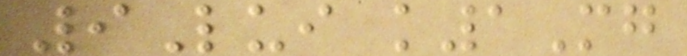9Lui k1Mg
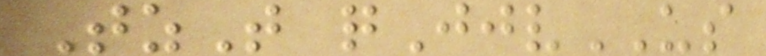TzT qJjvUS
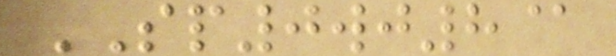SP0wj8@
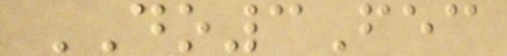DO3Fec
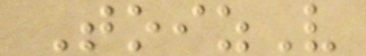ToizV
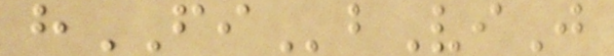hFIbViJ
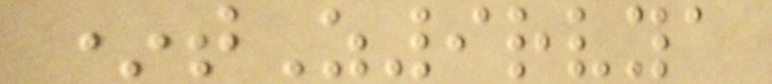*tZ9rvya
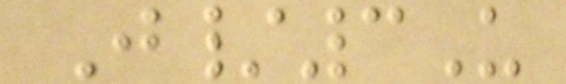J/3U
